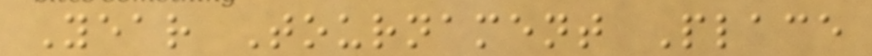Year Tournament Place
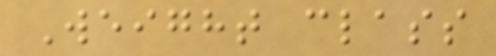Weight class
